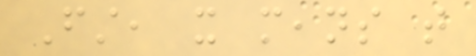First, it means that
